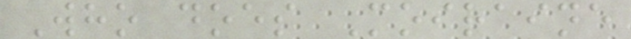Who does Moiraine
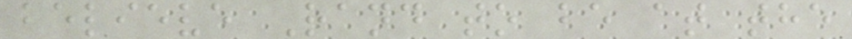believe Rand to be at the
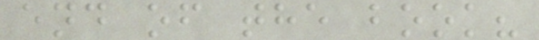end of the book?
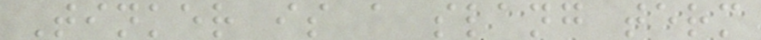Tinker is a slang term
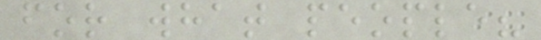for what people?
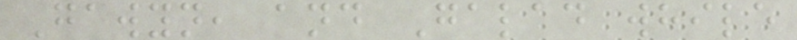Gawyn, and Galad while
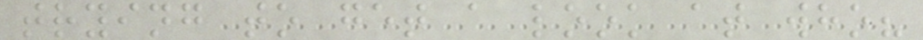trying to get a look at who?
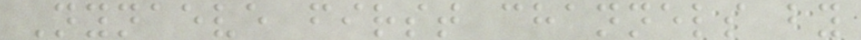Nynaeve first channels by
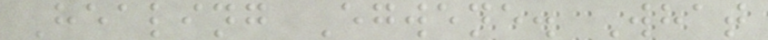Healing Egwene. What
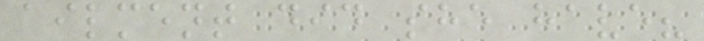ailment did she have?
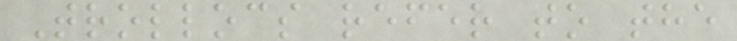Trollocs refer to the
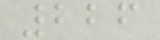226
